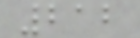212
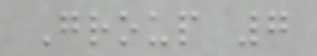Group 7
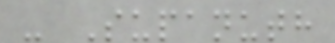- Supanuth
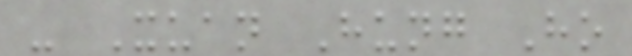- Xuan Hung Ho
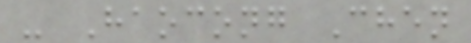- Haocong Chen
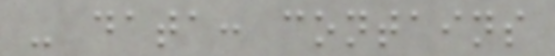- data: contains
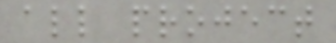all project
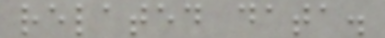related data.
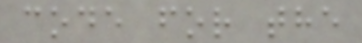code for the
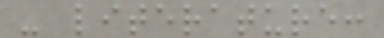- literature:
